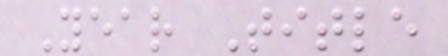Year Title
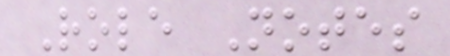Role Notes
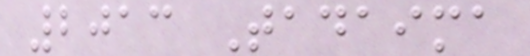2013 Tadaima
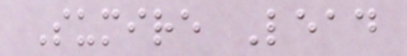Sumire Lead
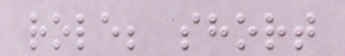role; short
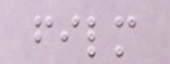film
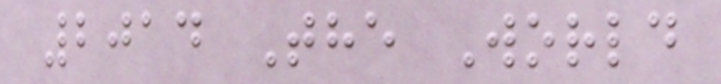2014 The World
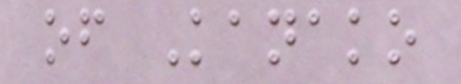of Kanako
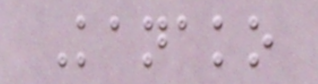Kanako
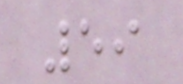59
